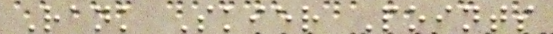Rank Skier Points
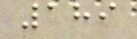189
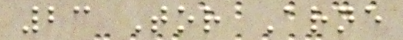23 Tor Arne
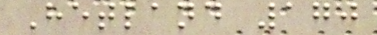Hetland 170
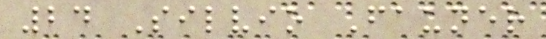24 Silvio Fauner
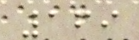169
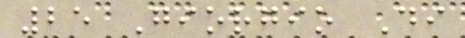25 Giorgio Di
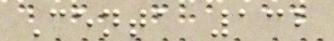Centa 132
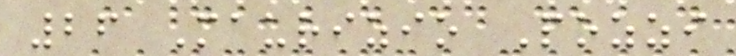26 Maurizio Pozzi
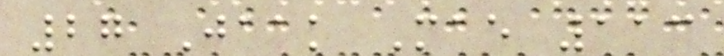27 Jaak Mae 113
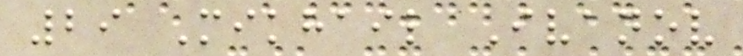29 Mikhail Ivanov
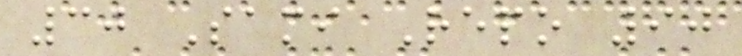30 Sami Repo 90
